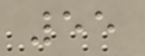55
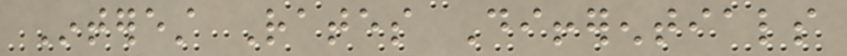Interest Rates Differentials
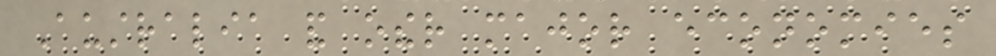Australia and other major economies
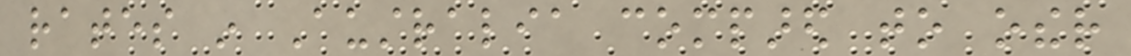rates in Australia compared to other
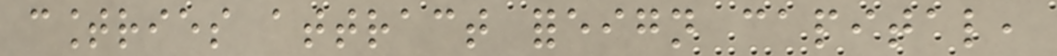countries attract foreign capital,
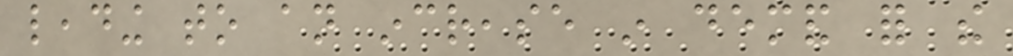leading to an increase in demand for the
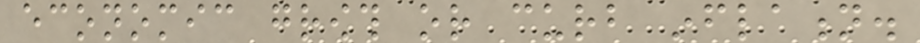economic growth or curb inflation.
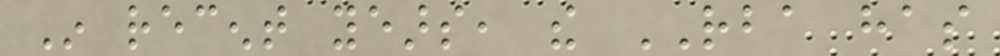In recent years, the RBA has
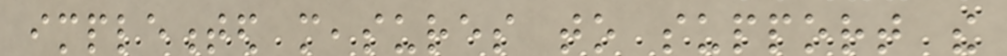implemented measures to support the
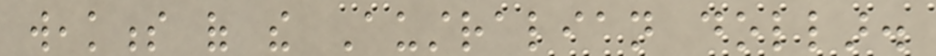weakness of the Australian dollar.
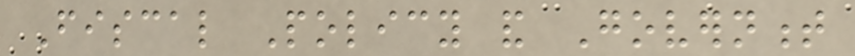Fiscal Policy and Government
